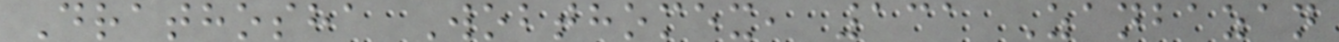Drathosha Wobthomex, 131 Zanbazan
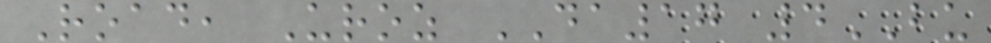Road, Uroz DA17 4BU
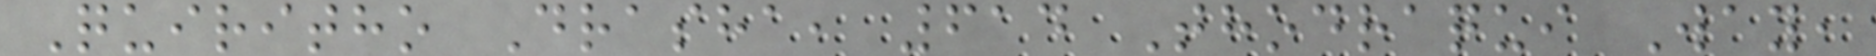Quiritho Drasha, 614 Thodraqui Way,
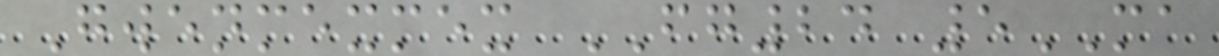Gwenmexmex FG24 5MA
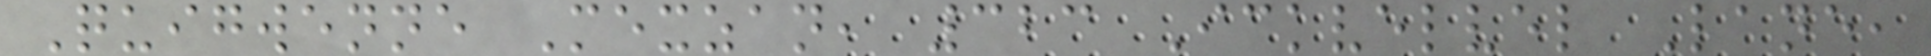Quigwenne Mexzan, 323 Ickvelvel Lane,
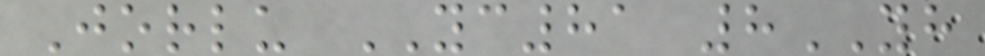Jorlu YC81 8YH
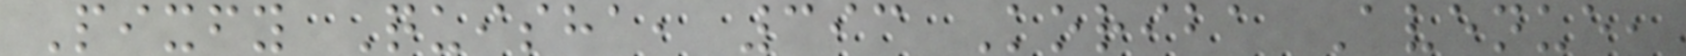Pixfy Quisha, 393 Koriba Avenue,
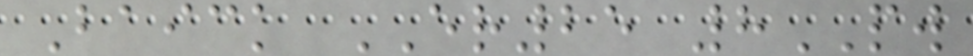Baick ER25 8PW
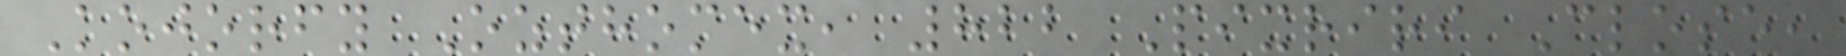Kojorfy Ozthomex, 822 Pixriri Close,
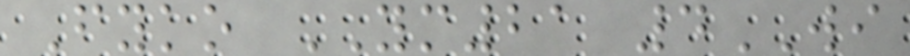Fyko YM21 4WI
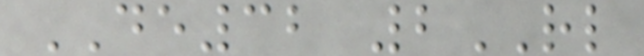DE32 2RL
